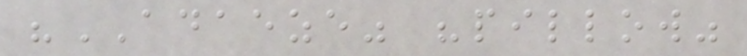"ADAEZE" "pillow"
